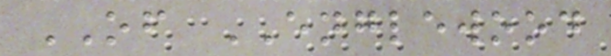OF ENGLEWOOD
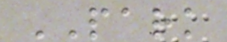PARK
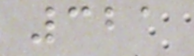321
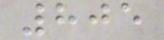805
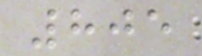805
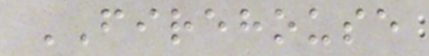FIREHOUSE
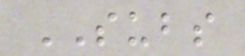SUBS
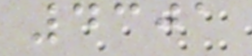4301
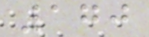170
